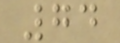74
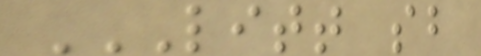LITT SB
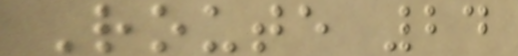Route 24
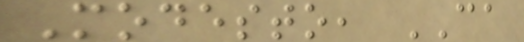Modesto, CA
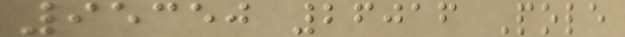95350 26016 Pole
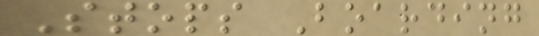Stops Boarding
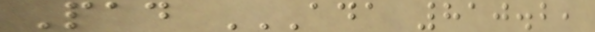Pad ADA 810.2,
